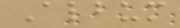Album
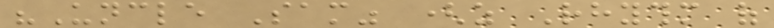"Uncle Sam" (as Rhythm of
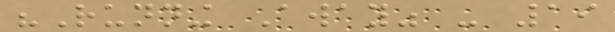"Running Away" - 19
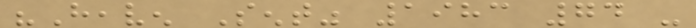"Heaven Sent" 1983 74 -
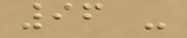96 -
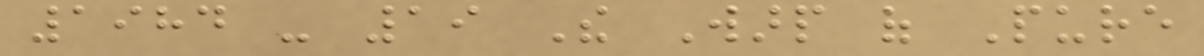1984 - 19 The Warp of Pure
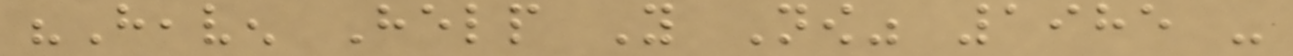"Heaven Help You Now" 1985 -
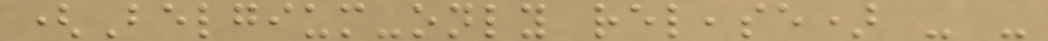(Belgium-only release) - -
